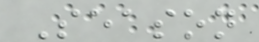Season
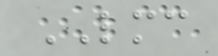LMC
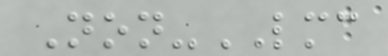Non-LMC
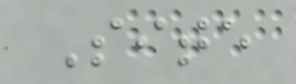Site
